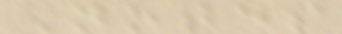Notes
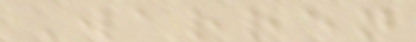Warren
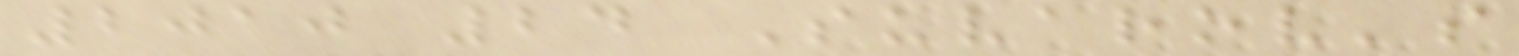2010 24 Suvarov's
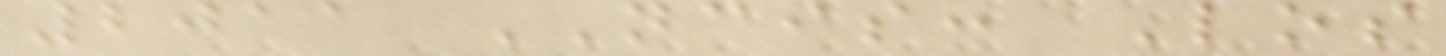2011 NCIS: Los
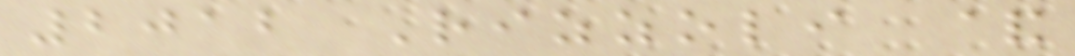2012 Rizzoli &
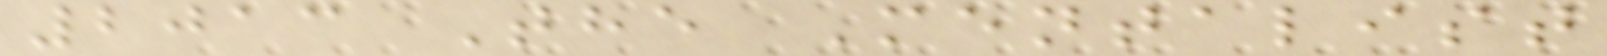2013 The Mentalist
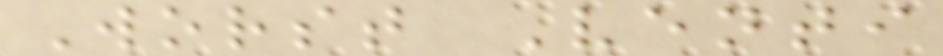Worst Venti
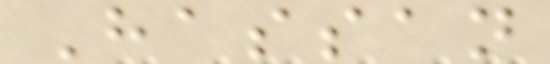Hassan
